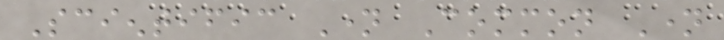Scientific Name Common Name
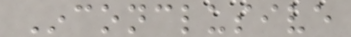Inconclusive
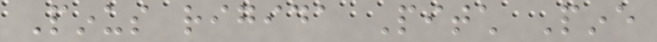Pinus rigida Pitch Pine
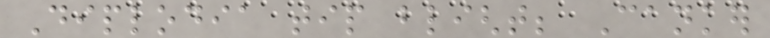Diplodia tip blight; Canker
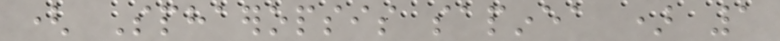( Sphaeropsis sapinea ) 1
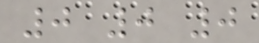0 0 0
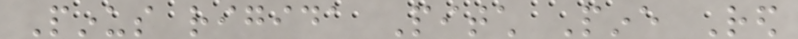Pinus rigida Pitch Pine Red
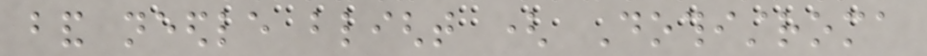band needle blight ( Dothistroma
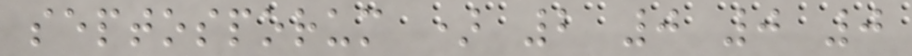septosporum ) 2 0 0 0
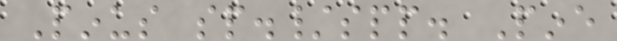Pinus sp./spp. Pine
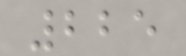225
